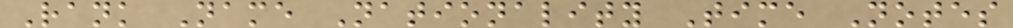Rank Name Nationality Time Notes
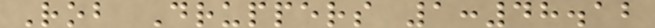Rob Druppers 1:48.12
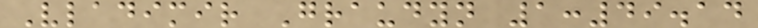Vladimir Graudyn 1:49.14
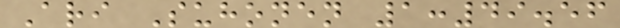Ari Suhonen 1:49.56
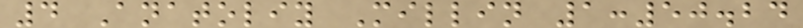4 Anatoliy Millin 1:50.24
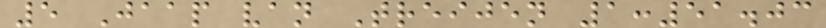5 Jaap van Treijen 1:51.03
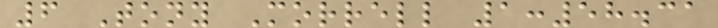6 Tony Morrell 1:58.31
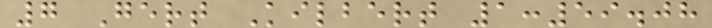7 Gert Kilbert 1:59.08
